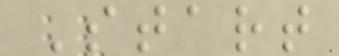Start
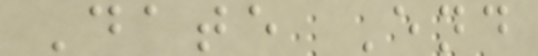Date End
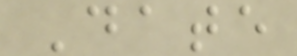Date
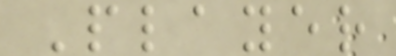Player
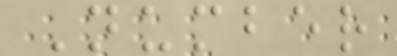Number
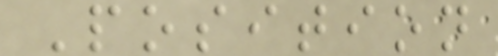Position
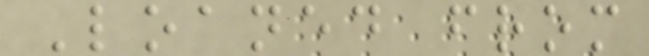Loaned from
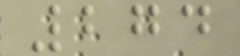274
